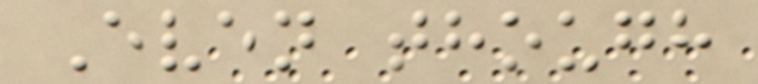Even though
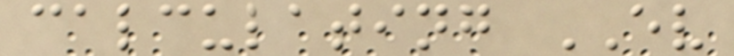calculating EV
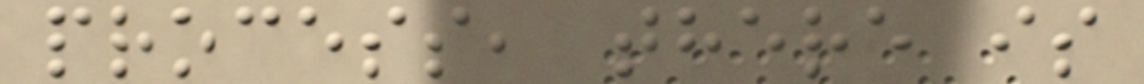process, there is
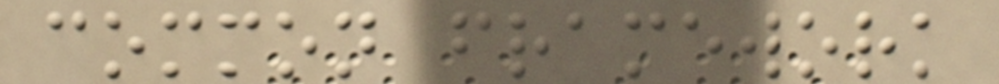common framework
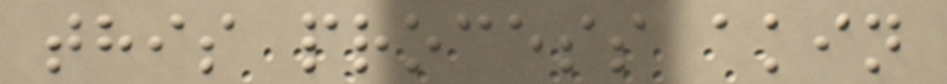this process akin
